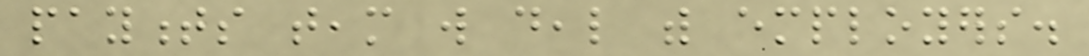payments team will deal with employers.
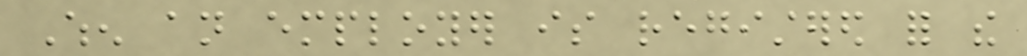When an employer is registered for the
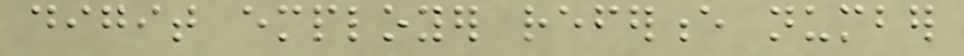digit employer reference number
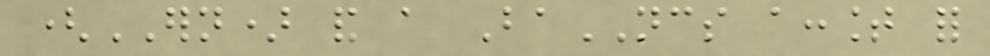(ERN) and a BaNCS account for
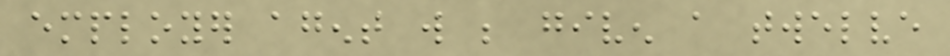employer agent will be given a twelve
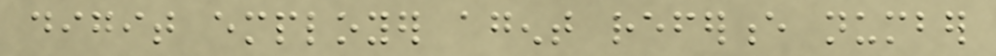digit employer agent reference number
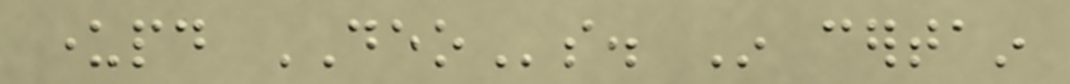underpaid DEOs. In certain
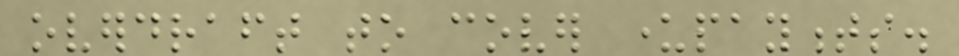overdraft to cover underpayments.
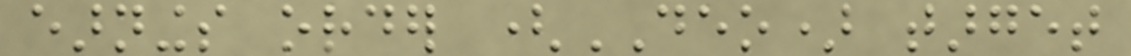earnings order (DEO) target
